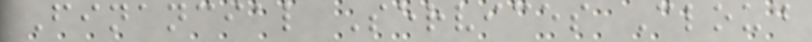Financial Services Cloud
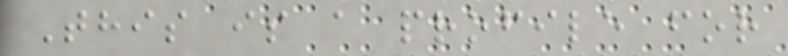This is a profile for
